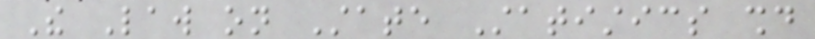The Law on State Statistics should
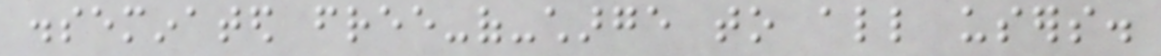disseminated free-of-charge to all users.
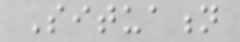Situation
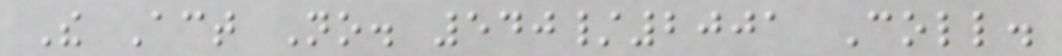The Act No. 540/2001 Coll.
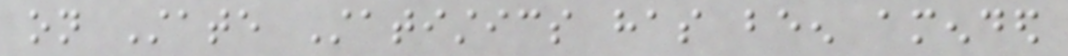on State Statistics has been amended
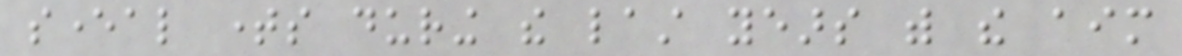several times during the last years with the aim
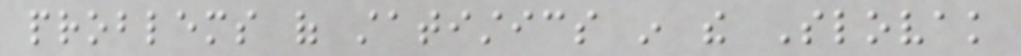problems of statistics in the Slovak
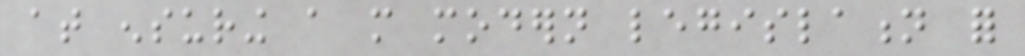at ensuring a more modern legislation for
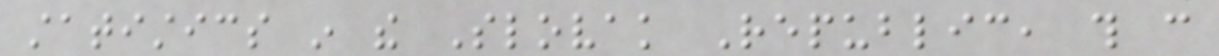statistics in the Slovak Republic, this can
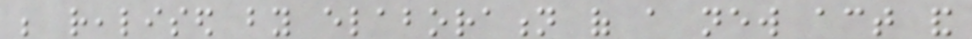be realised by elaboration of a new act and
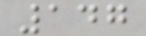147
